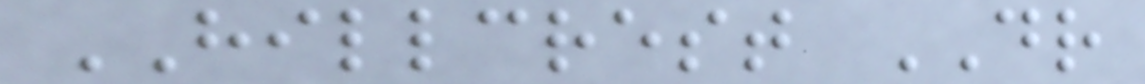HILLCREST DR
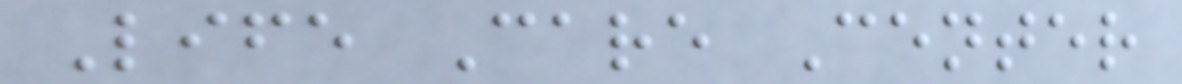Life Care Center
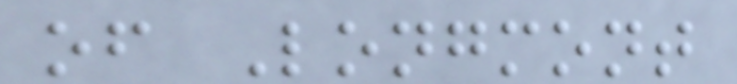of Longmont
